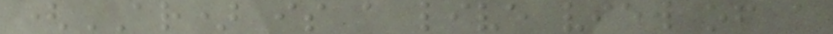(AR) is a live view of a
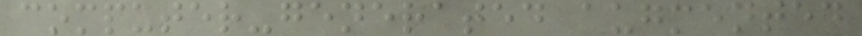computer-generated augmented
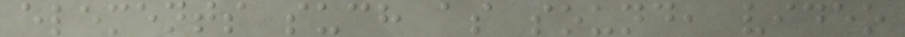elements such as sound, video
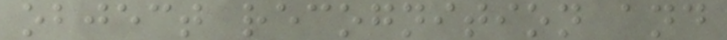object recognition and
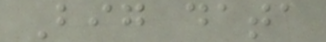Big data
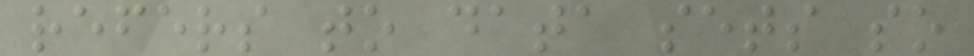refers to data sets so
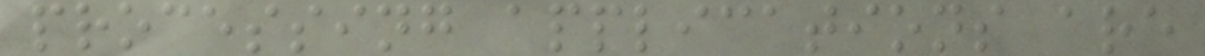processing applications are
